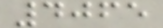4065
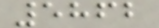5862
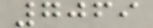7069
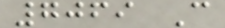7069 C
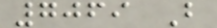7069 B
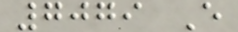7079 E
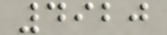4920
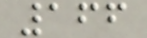166
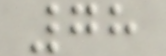78
